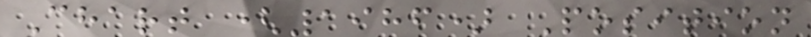Chart (1986) Position
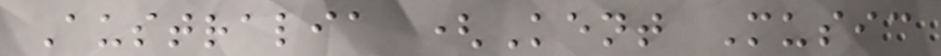Australia (Kent Music
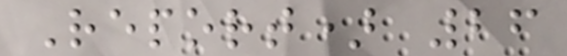Report) 26
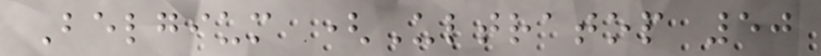Belgium (Ultratop 50
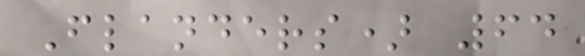Flanders) 64
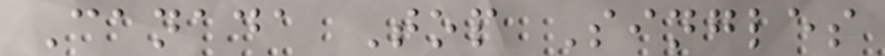Canada Top Singles
